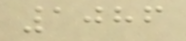1086
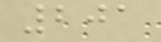201
